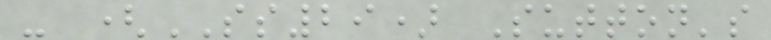- (SS29) Sutton's
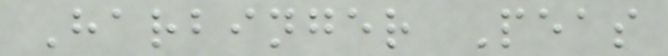Harbinger Peas
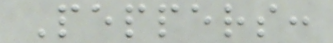Peppers:
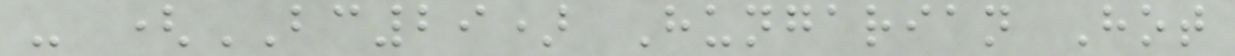- (BC29) Hungarian Hot
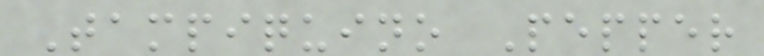Tampiquino Pepper
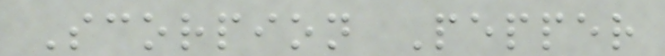Scorpion Pepper
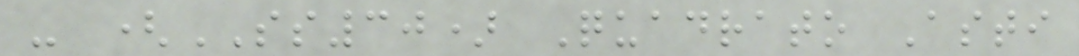- (SS30) Quadrato Asti
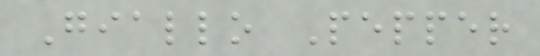Giallo Pepper
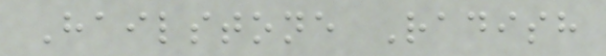Hailstone Radish
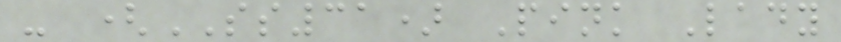- (SS31) Pink Lady
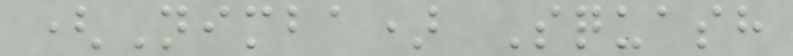(Nimba) Squash
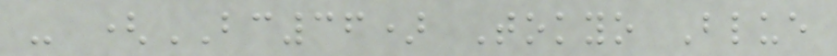- (BC36) Tokyo Blue
